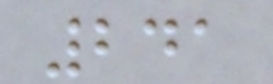241
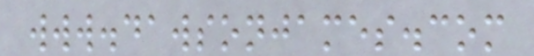www.dawsonjames.com
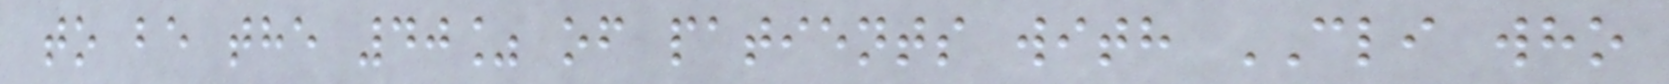to be the 40% of patients with CLI who
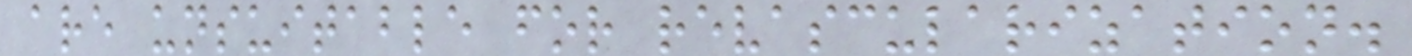are unsuitable for revascularization.
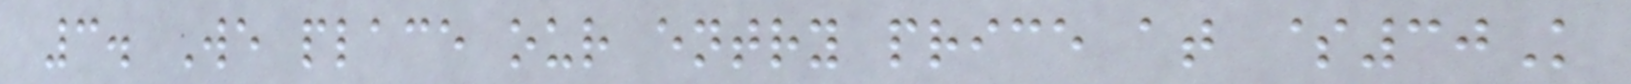3. We place our entry price at $30K
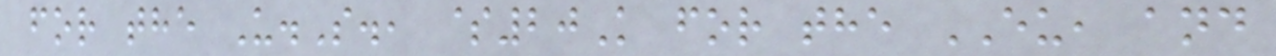for the U.S., $20K for the EU, and
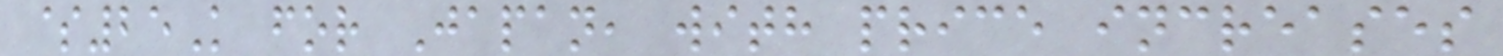$25K for Japan, with price increases
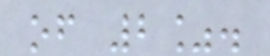of 2%.
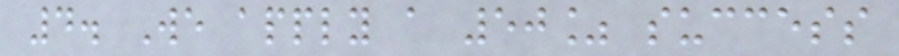4. We apply a 50% success
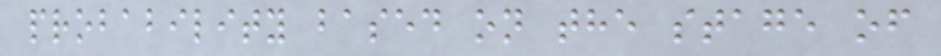probability based on the stage of
